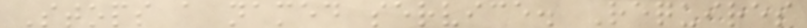Stops a named service. Requires
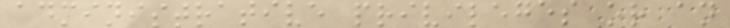administrative privileges or an
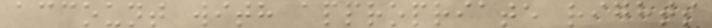account with appropriate rights
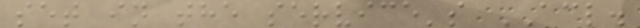set in the service's ACL.
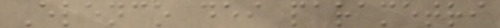Elenco dei parametri
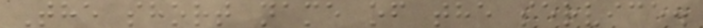The short name of the service.
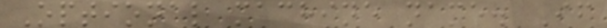Optional machine name. If
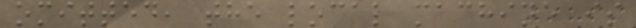omitted, the local machine is
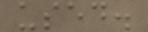used.
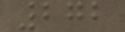272
